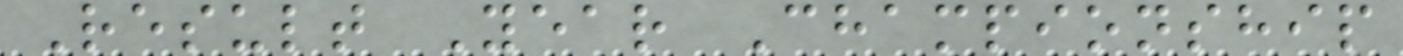Result Year Championship
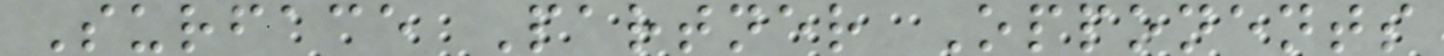Surface Partner Opponents
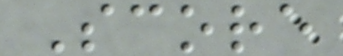Score
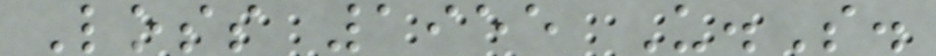Loss 1955 U.S.
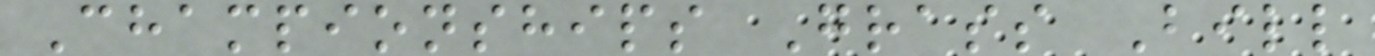Championships Grass Bill
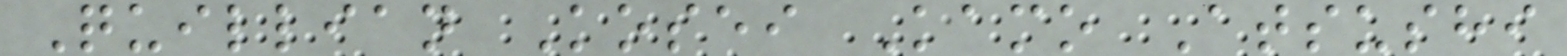Quillian Kosei Kamo Atsushi
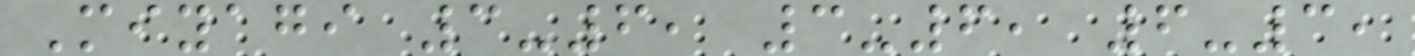Miyagi 3-6, 3-6, 6-3,
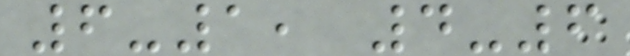6-1, 4-6
